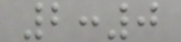2:0
